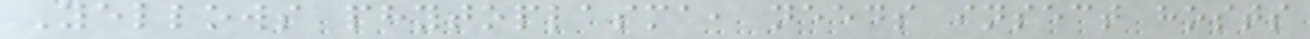Yellows phytoplasma, needs insect hosts
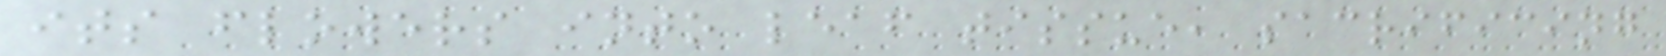its flowers into leaf tissue, sacrificing
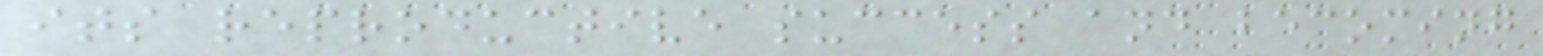its reproductive success and becoming
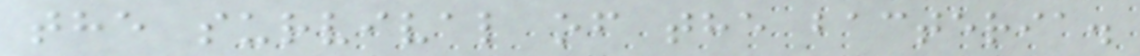the survival of the bacteria.
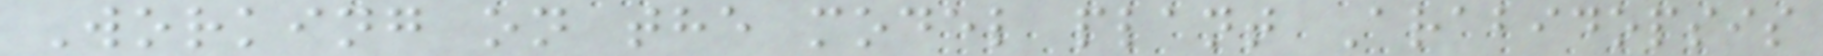Working on the model plant Arabidopsis
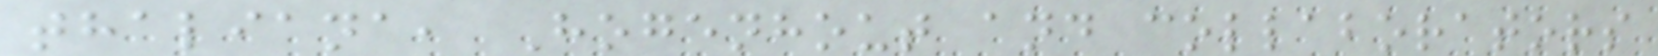thaliana, Hogenhout and collaborators
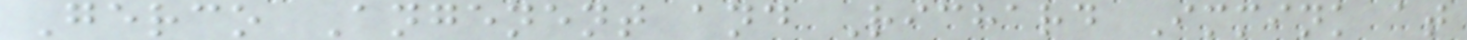Gerco Angenent and Richard Immink at
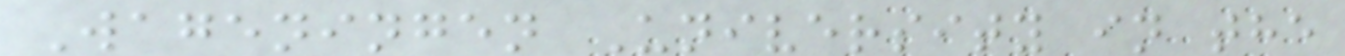Wageningen University in the
